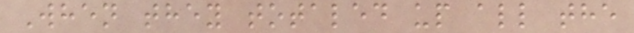When they totaled up all the
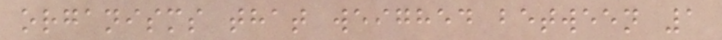organisms that weighed between 1
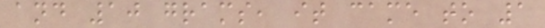and 10 grams, it came to 1
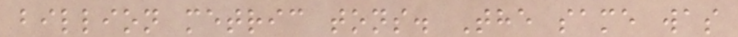billion metric tons. The same was
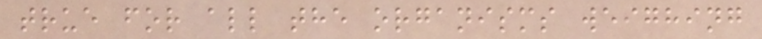true for all the organisms weighing
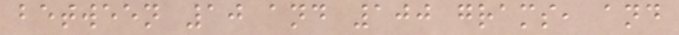between 10 and 100 grams, and
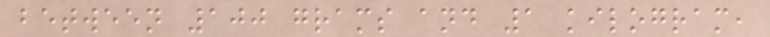between 100 grams and 1 kilogram,
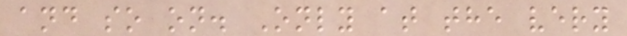and so on. Only at the very
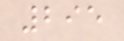295
